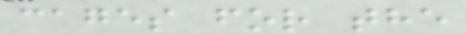cages for the
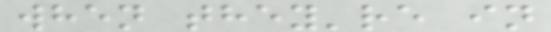when they're in
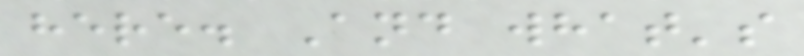here. And what's
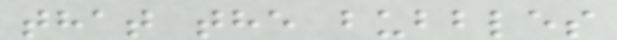that the bubbles
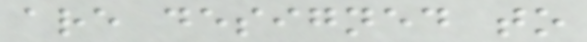are designed to
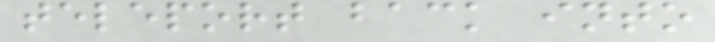teleport back into
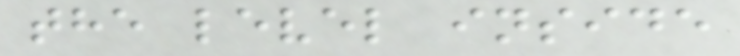the level inside
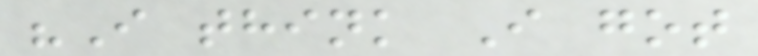"I think I got
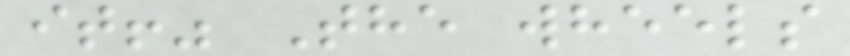it!" The wheels
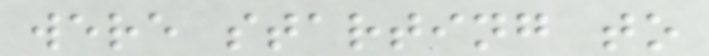were starting to
